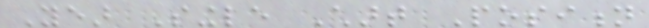Year Single Chart Position
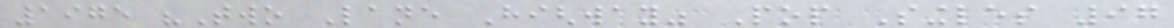1975 "Two Lane Highway" Pop Singles 97
